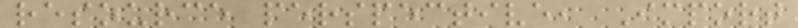resource perspective, Import
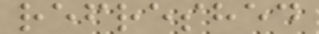refreshed
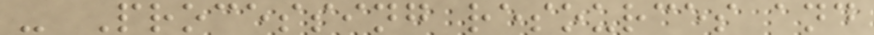- Processing resources and
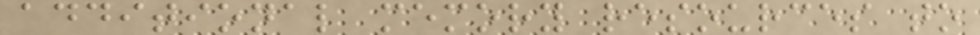additional memory resources to
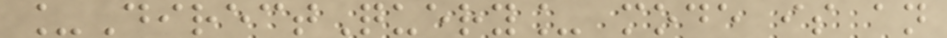_DirectQuery_ mode is an
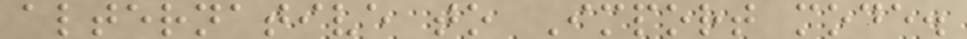alternative to Import mode.
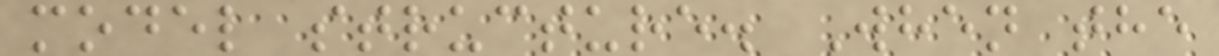model structure. When the
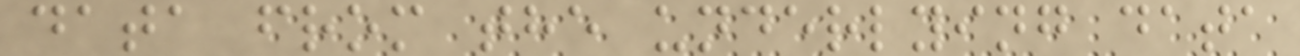data from the underlying data
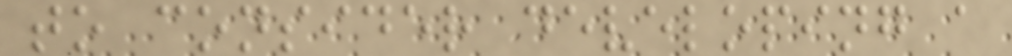to consider developing a
